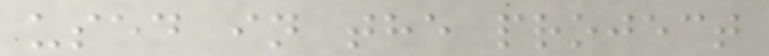used in the project
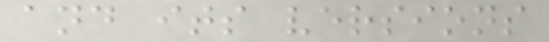and its versions
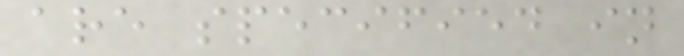are specified in
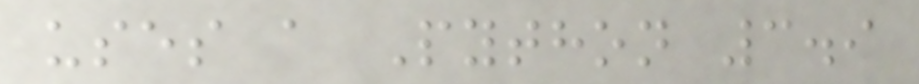uses a Python 3.9
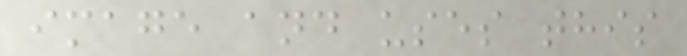image and uses this
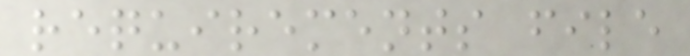requirements file
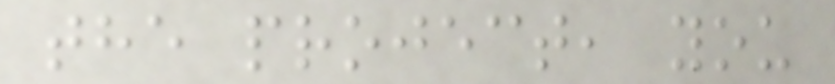the project, you
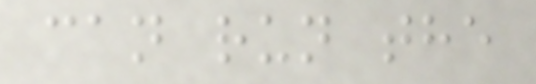can run the
